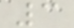3
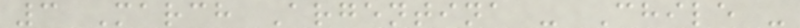3 March Argentina - Chile -
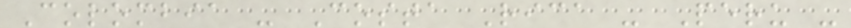Colombia - Costa Rica - Peru -
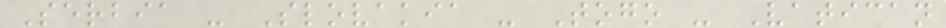Serbia - Slovakia - Togo - Vatican
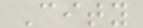City
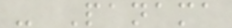- Panama
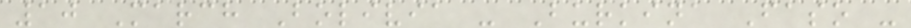10 March Bolivia - Burkina Faso -
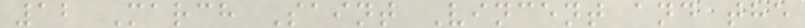12 March Saint Vincent and the
